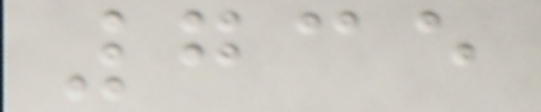735
